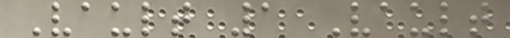Vault 1 Vault
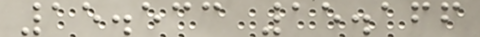15.533 15.166
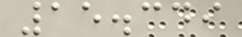15.349
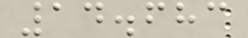14.683
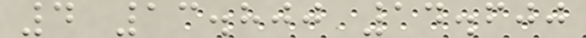4 13.800 14.600
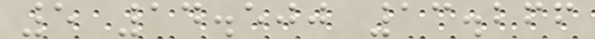5 14.500 13.266
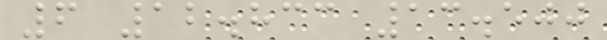6 12.833 13.500
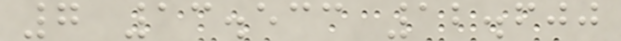7 13.533 12.600
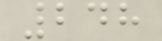248
